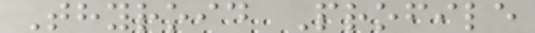Thyroid Profile
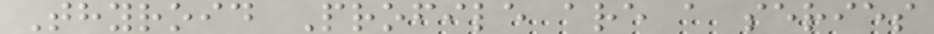Thyroid Profile are a series
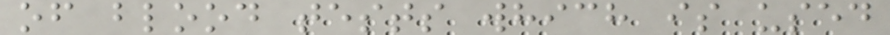of blood tests which is used
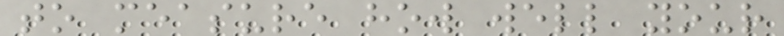to measure how well your
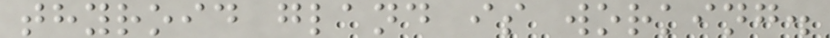thyroid gland is working.
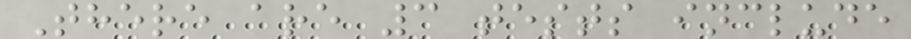There are 3 tests include
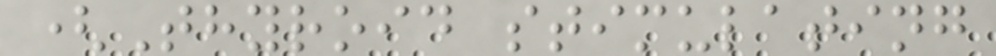(Thyroid stimulating
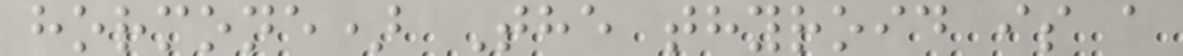hormone) The thyroid is a
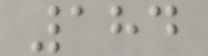184
